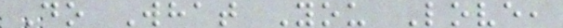Do What You Love,
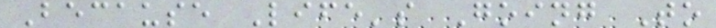Because Life's Going To
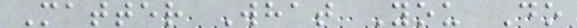Matter What You Do
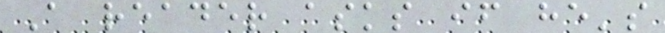A reader asks if he's
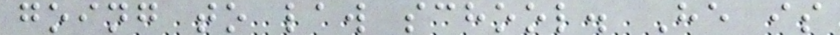going to law school. He is
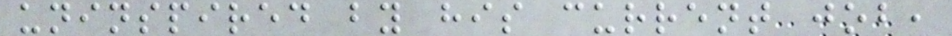uninspired by his current job,
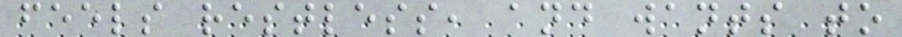feels restless, and wants to
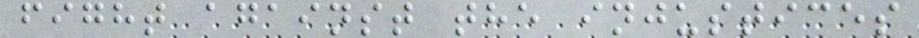fight against the injustices
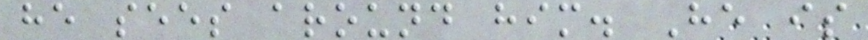he sees around him. He is
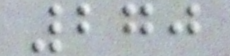270
